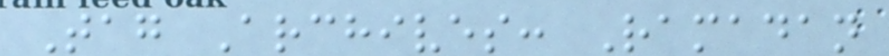Tag Archives: Ramadan
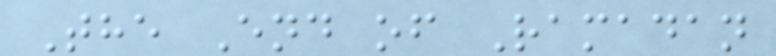The End of Ramadan
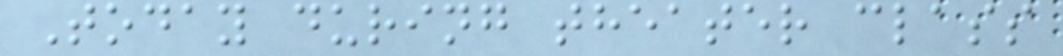Today during theater class
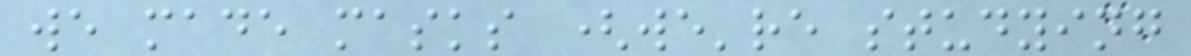we made masks (we're studying
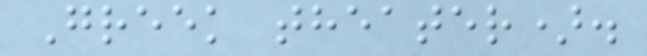Greek theater).
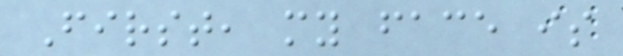First, my face is
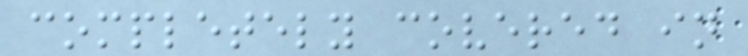completely covered in
